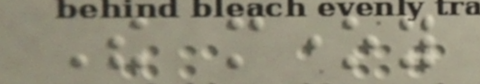The money
